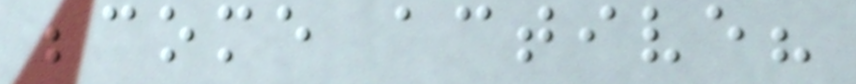become active?
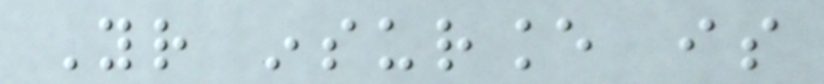Your insurance is
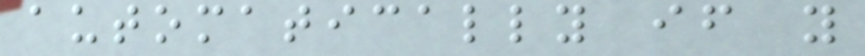automatically if you
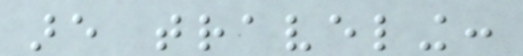are traveling:
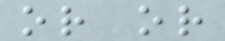or or
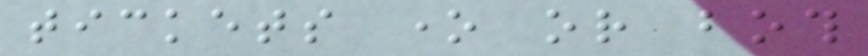tickets one or both
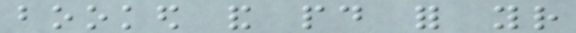booked and paid for your
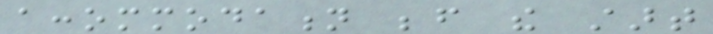accommodation before the start
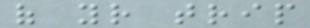of your trip
